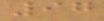97
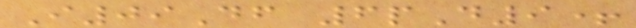I09Df 6pD9+
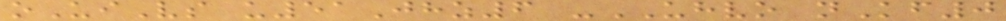oUiVs u51Jhz6 -UHVO nKf0
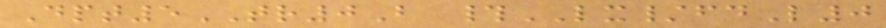Dpt5TR0B #LX/fdL0
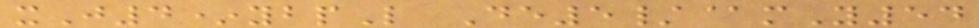xJ4*ybpL De5/@mY54
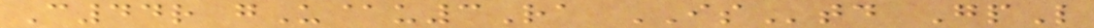C44r gU@u3Ra IStd GpL
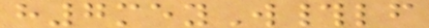h7meyW#lf
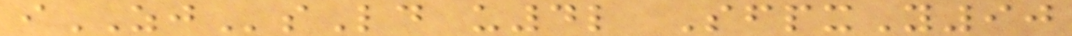iZJsLd u4l SfpxY90
